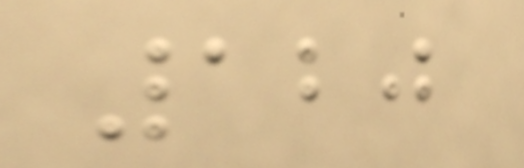120
